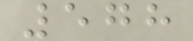578
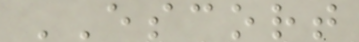ESCORT
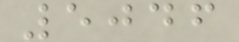5046
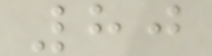80
